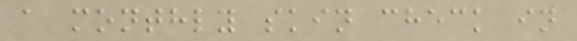a monthly skin check in
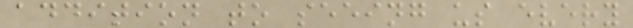addition to seeing us every
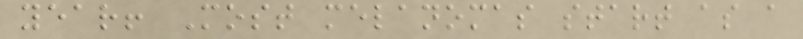year! Most melanomas start as a
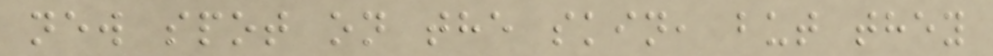new spot on the skin, but they
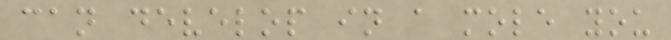can develop in a mole you
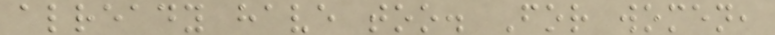already have too. For women,
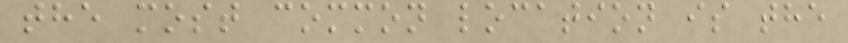the most common location is the
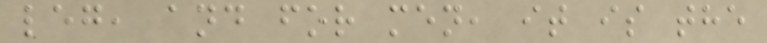leg, and for men, it is the
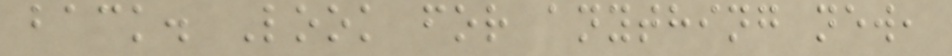back. Look for anything new,
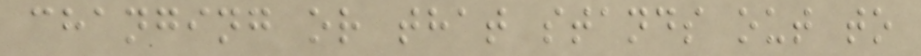changing or that stands out to
